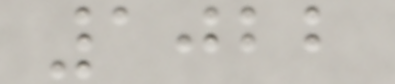1022
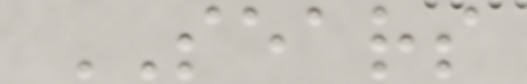SEARS
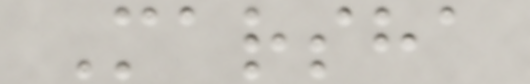Marsha
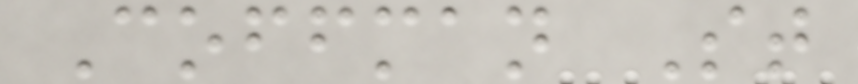Coffman St
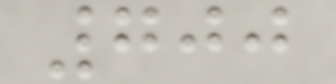700
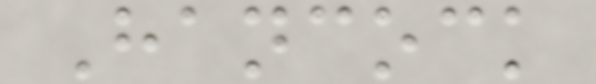Hancock
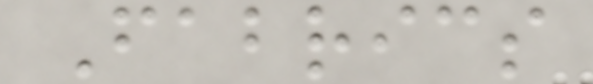Fabrics
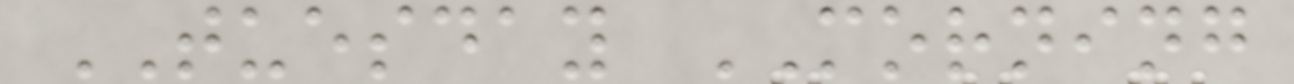TUESDAY MORNING
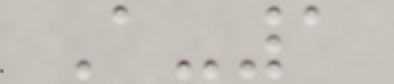A-1
